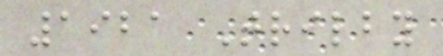1921 Trilby
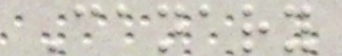Canary
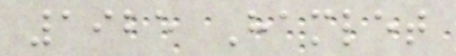1925 Hamlet
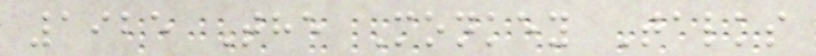1925 The Monkey Talks
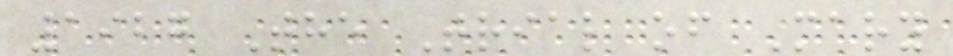1927 The Trial of Mary
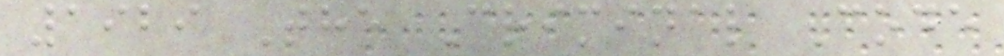1929 The Criminal Code
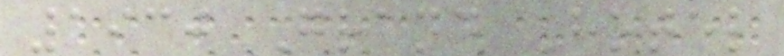1930 Grand Hotel
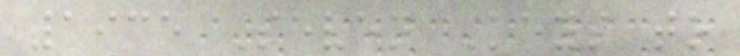1935 Seven Keys to
